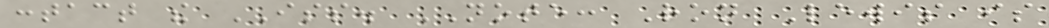contact the ISS. NOTE: Ron Lewis is
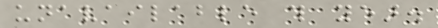unavailable this year.
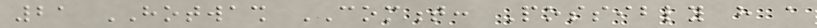21 HOTWASH COMMENT: Possibly have a
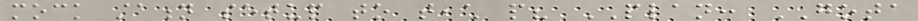mock station setup to teach people? PLAN: GOTA
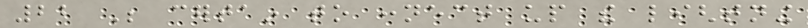22 Be certain to connect up the lightning
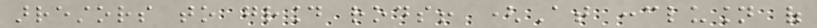arrestors to ground rods! (At conclusion of
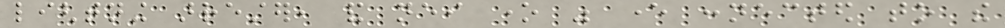lightning arrester, and neither one was ever connected to the
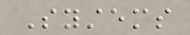Systems
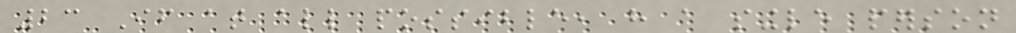23 If at all possible, have a single person
